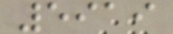5919
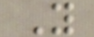Y
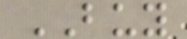BUY
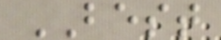BEST
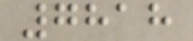7818
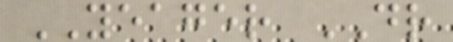YEAGER DR
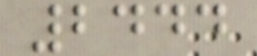2444
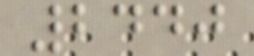2440
